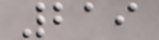219
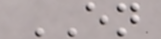EN
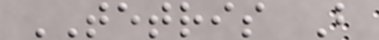TETRIS B
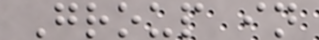Group in
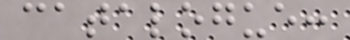catalogue:
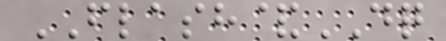FLASH&DQ
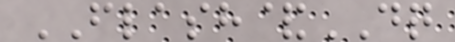FLASH&DQ
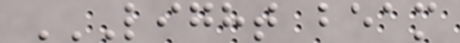LIGHT BEAM
